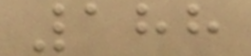188
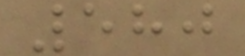580
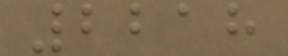2218
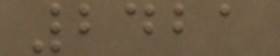2421
